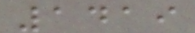1419
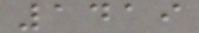1419
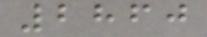2860
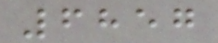6857
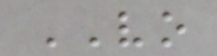VO
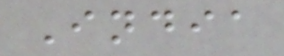India
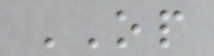OP
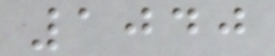1040
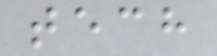tech
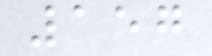157
